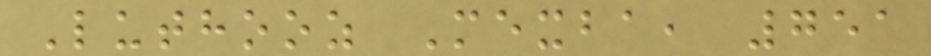Luthooz Mexba, 751
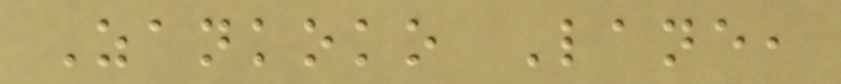Zankoko Lane,
